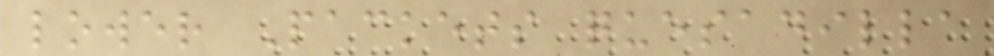lower Packets quesadilla
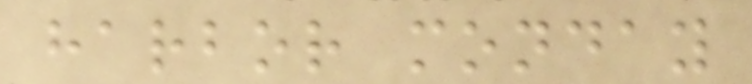harbor monday
